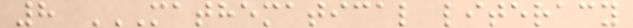8 MATHEMATICAL LITERACY
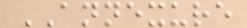ANNEXURE
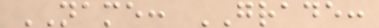NAME: GRADE:
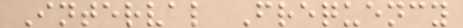Interval Frequency
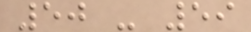50 - 59
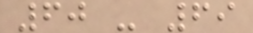60 - 69
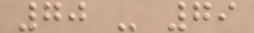70 - 79
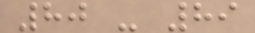80 - 89
